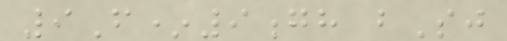9F*9gh bSj
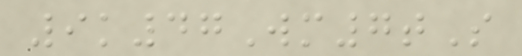9k47Wm7tS
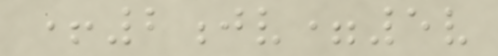+2jv=5v
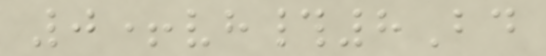0+vh#8Bd
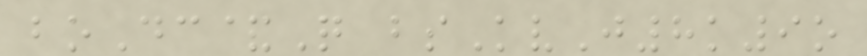boDc&Q bsKvJ8k9o
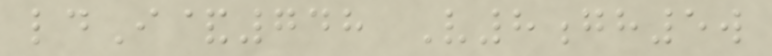ldI&748 V8gh5w
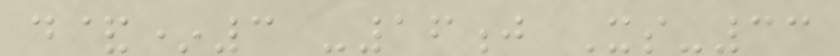d&*3 -16j Xs-33
